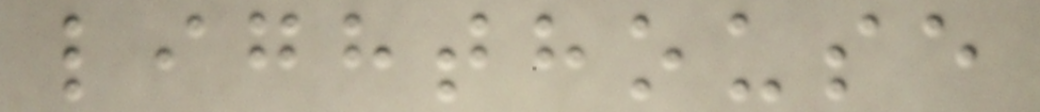lighthouse
